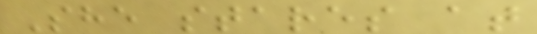She stares at
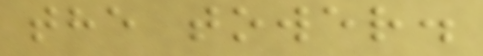the tower.
